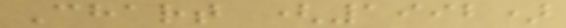Chart (1992)
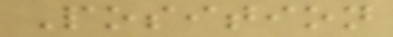Position
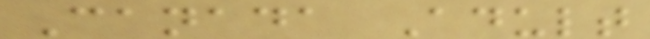Canada Adult
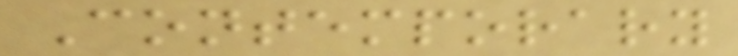Contemporary
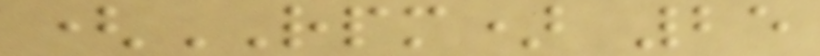(RPM) 25
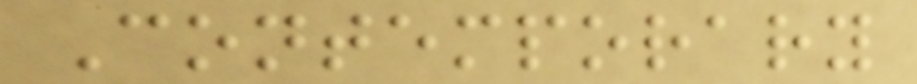Contemporary
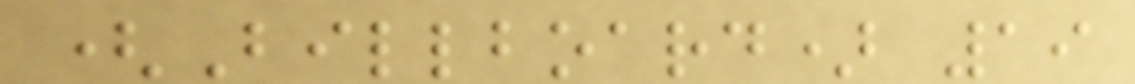(Billboard) 19
